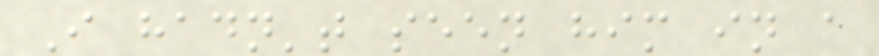I hadn't seen him in a
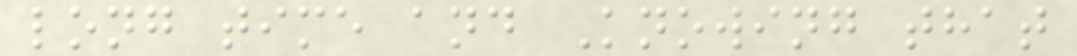long time and Knowing that
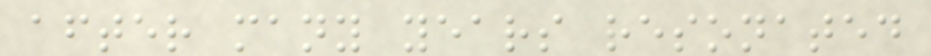after many years resonated
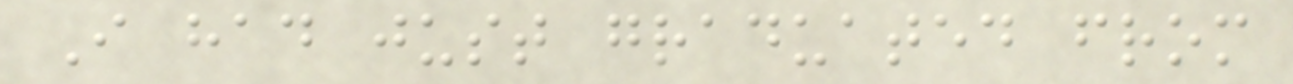I had just graduated from
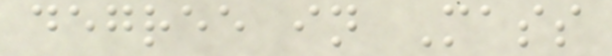degree in Mass
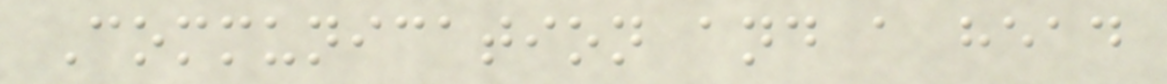Communication and a head
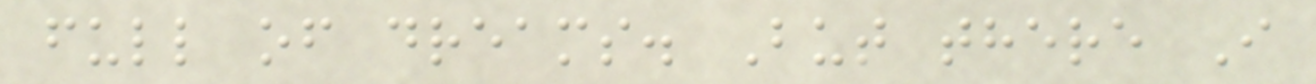full of dreams. But there I
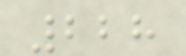228
